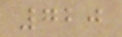720
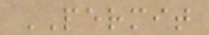PERMIT
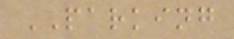PARKING
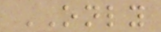ONLY
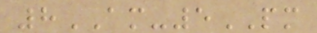8AM-5PM
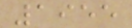1955
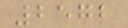2572
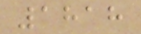1818
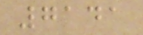7141
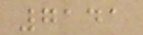7141
